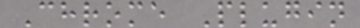Chrome Plugin
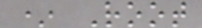* Root
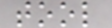tool
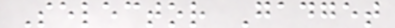Selector Gadget
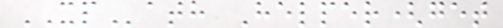XPath Helper(get
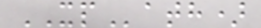XPath)
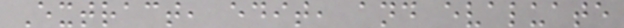Extract, edit, and evaluate
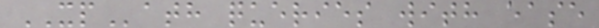XPath queries with ease
